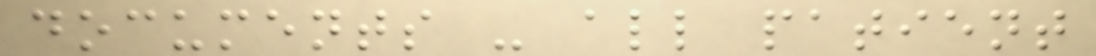documents - all patient
